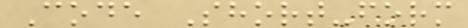Code Short-form
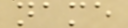name
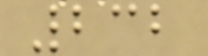232
